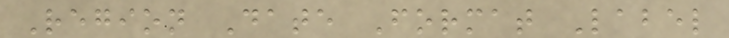Region Date Format Label
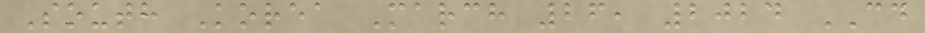South Korea March 26, 2024 CD
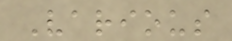Various
